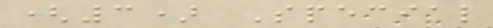(3) Special
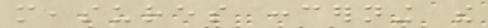measures concerning the
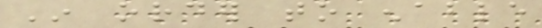In order to enable
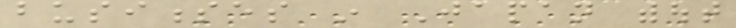businesses in Japan without
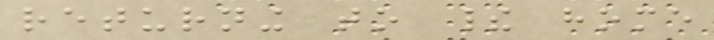returning to their home
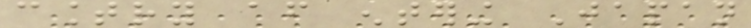country after entering Japan
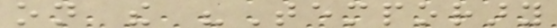on the "Temporary
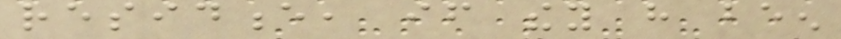residence, if they have been
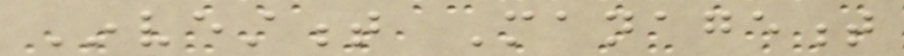Investment Management
